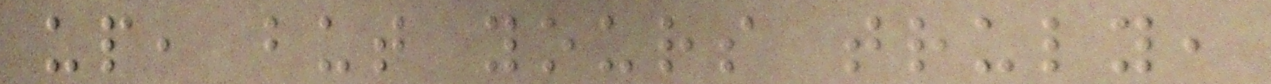up, but yours truly,
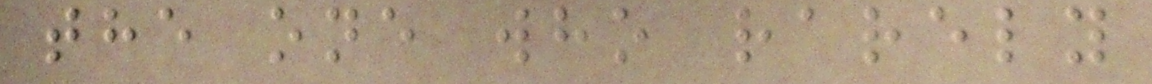the one who rarely
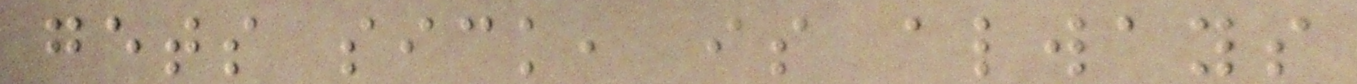gets sick, is always
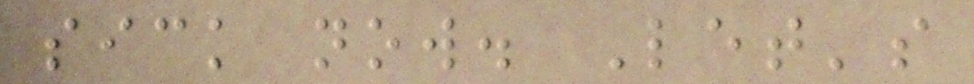sick now. Let's
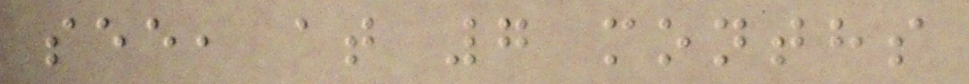see, at 7 months
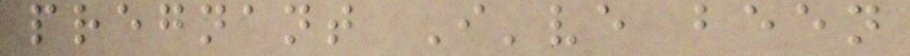pregnant I've been
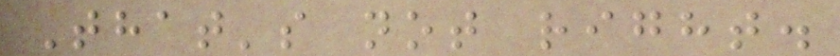That's not right.
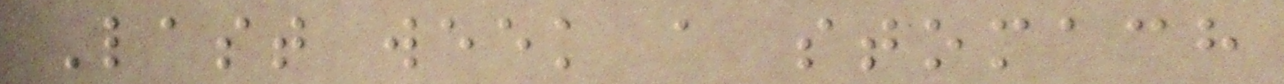Last week a stomach
